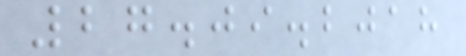27.09.2018
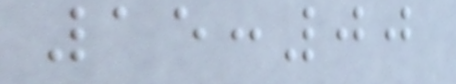15:00
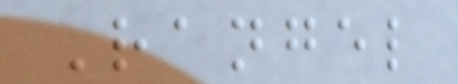Rangel
